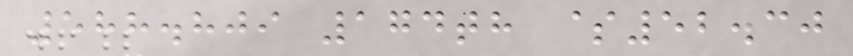588.809 174th $52.30
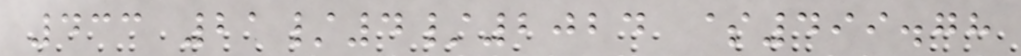433 21/4/2024 $499.78
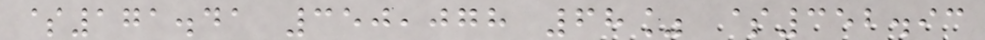$171.41 350,078 68% $352.93
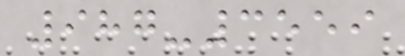987-3559
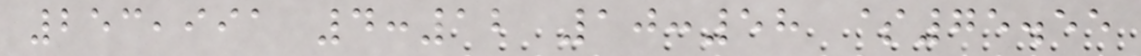253,991 4:12 10:58 $75.55
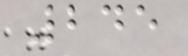245
